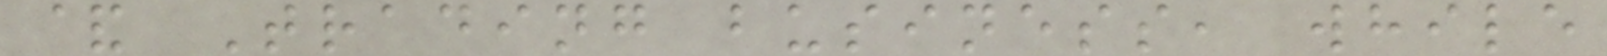& Trading business, while
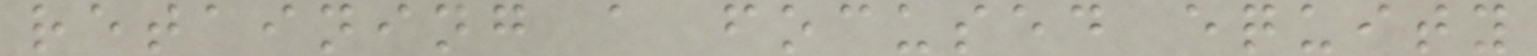retaining a focused equity
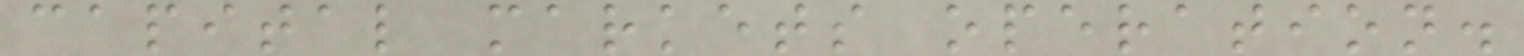capital markets operation.
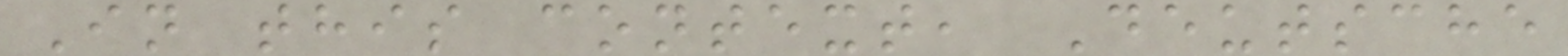In this context, Deutsche
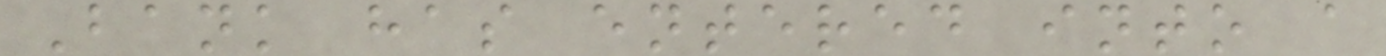Bank has entered into a
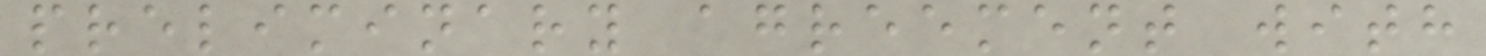preliminary agreement with
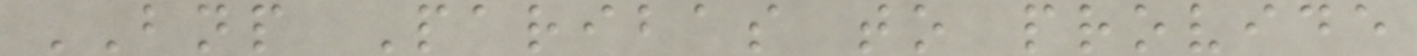BNP Paribas to provide
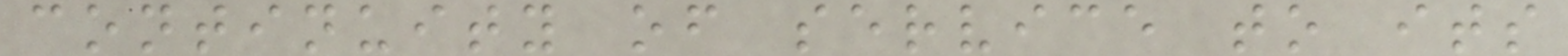continuity of service to its
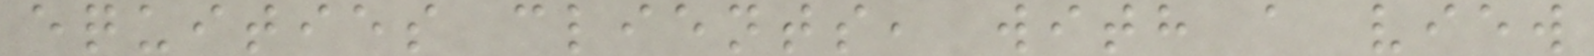equities clients, with a view
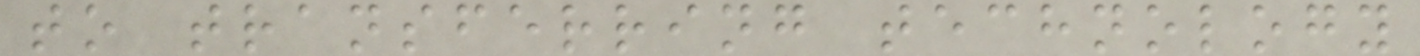to transferring technology
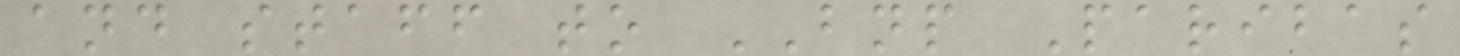and staff to BNP Paribas
